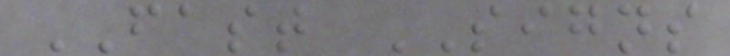FAST SIGNS
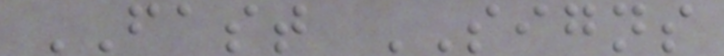FAST SIGNS
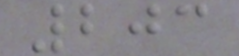203
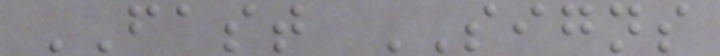FAST SIGNS
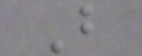B
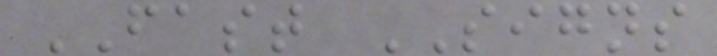FAST SIGNS
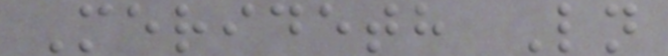Merideth Ln
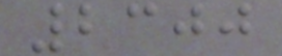2300
